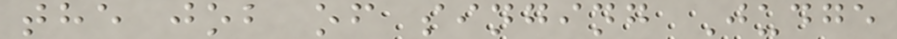the job of singing Judge
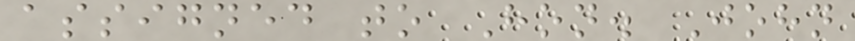assigned to Hon. John
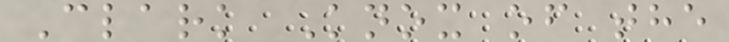Clark Knox of the
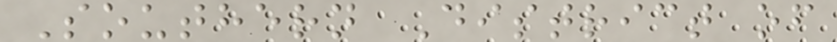Southern District of
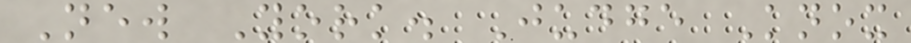New York. Judge Knox
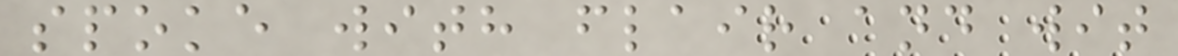spoke with flair and wit
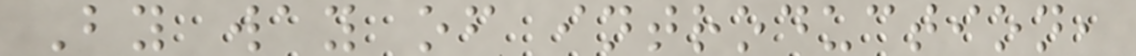By way of introduction,
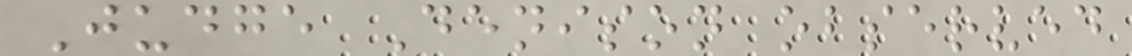Judge Denison observed
